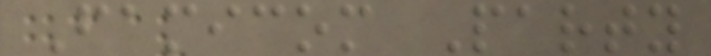Famicom Party
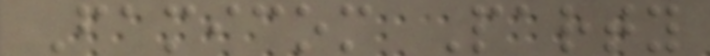Famicom Party
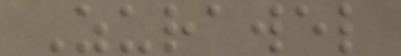Zurawel
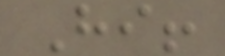Hi!
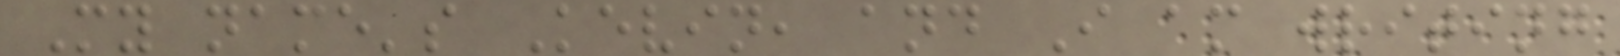My name's Kevin, and I am writing
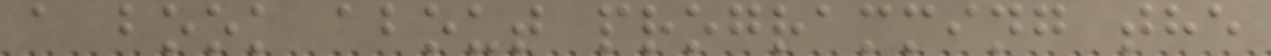a book about programming the
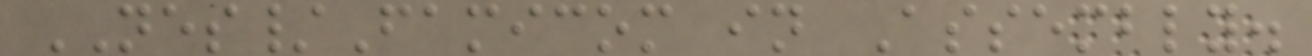NES/Famicom in Assembly.
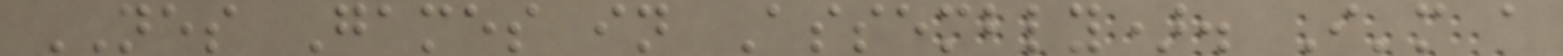NES Games in Assembly). I'm a
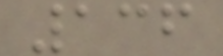136
